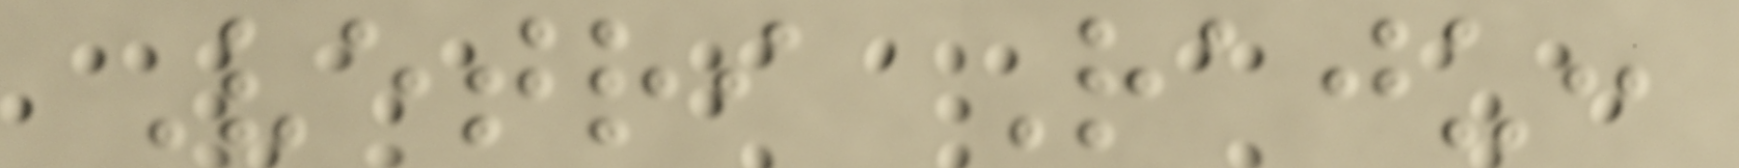Vetri Raju:
